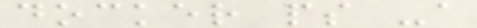docker ps -a
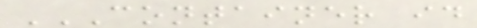CONTAINER ID
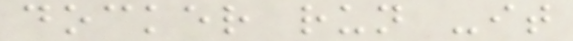docker run -it
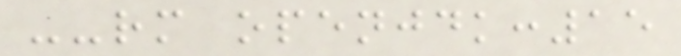--rm openjdk:15
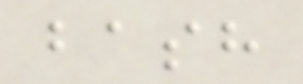bash
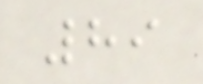89
